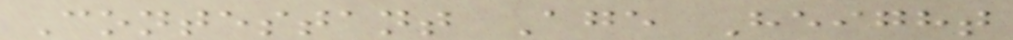Contestant Age Height
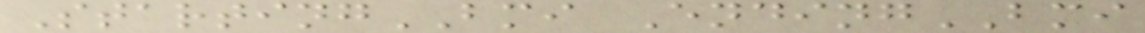StartingBMI EndingBMI
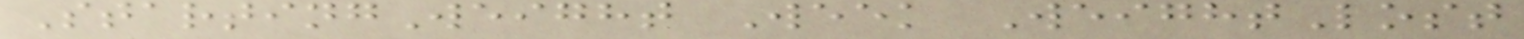StartingWeight Week WeightLost
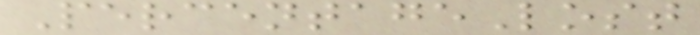PercentageLost
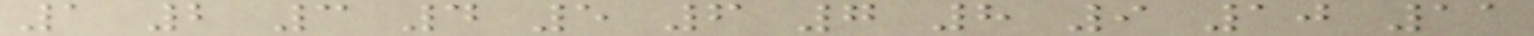1 2 3 4 5 6 7 8 9 10 11
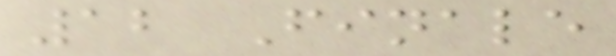12 Finale
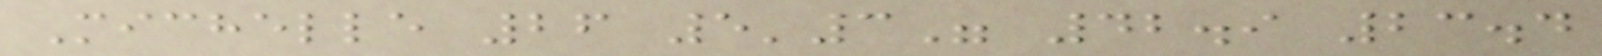Michelle 26 5'3" 42.9 23.4
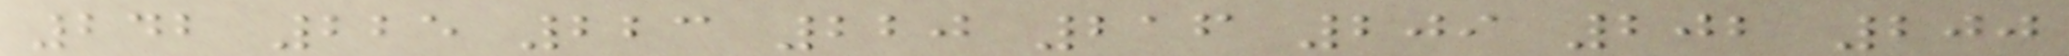242 225 223 220 216 209 202 200
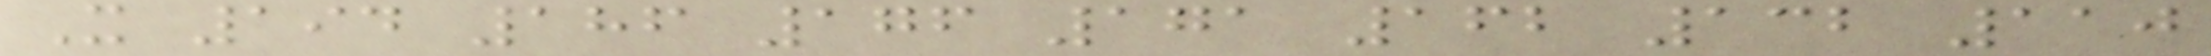X 194 186 176 171 162 132 110
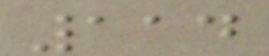114
